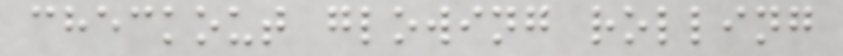checkout glowing rolling
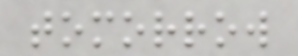tomorrow
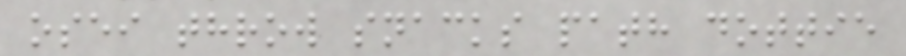osei throw snacks path dottie
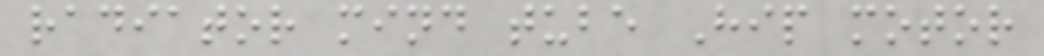radiator mind tube Hip motor
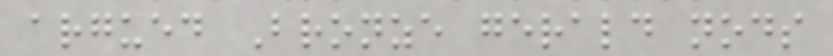argued Bronze gerald nods
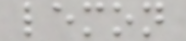lemon
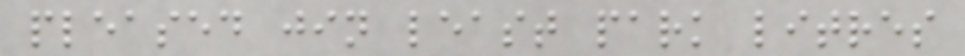pleased jin least park litres
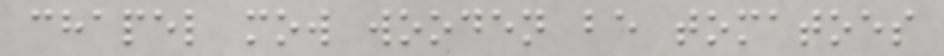chapel mow wooden be tomatoes
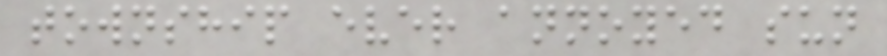township ever annoyed sun
